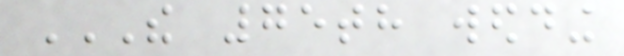THE 75TH WEDDING
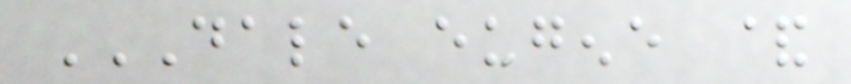DALE EUGENE &
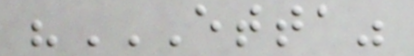"ETTA"
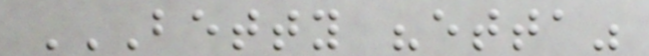BETTY "ETTA"
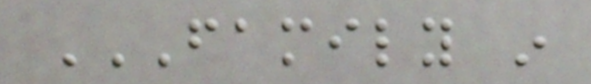FAMILY IN
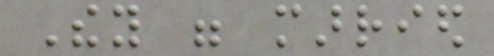They were married
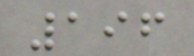196
